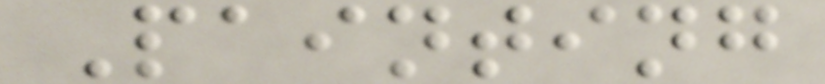Painting
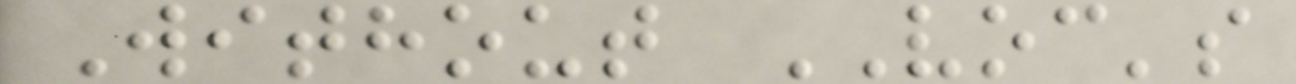Without VOC's
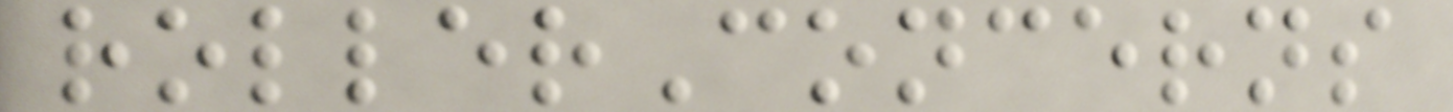rollerConcerns
